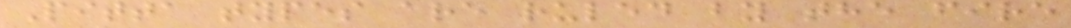Pitta types are ruled by the fire
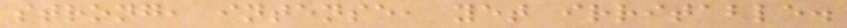strong, intense, yet irritable.
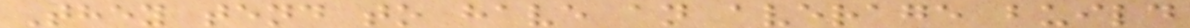They tend to have an average build
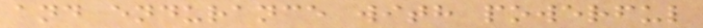and endurance with powerful
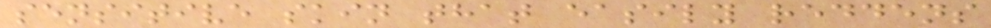sensitive skin that easily reddens
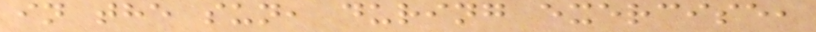in the sun, during exercise,
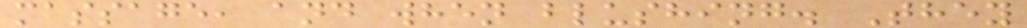massage, and when blushing. They
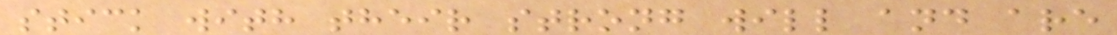stick with their strong will and are
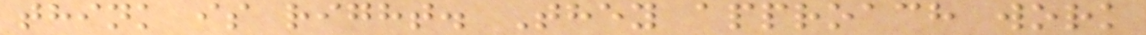think is right. They approach work
